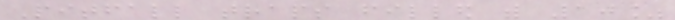Pitfall traps filled with 10%
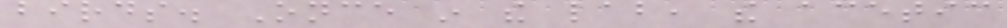birds. Once in the lab, the acetic
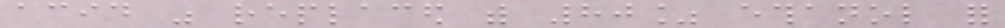acid was replaced with 80% ethanol for
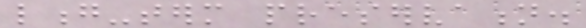long-term preservation.
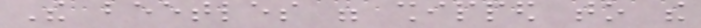The beetles were shipped to the
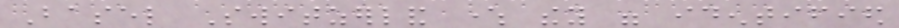Basel Switzerland where they were identified
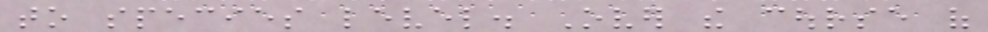to species level. Over the course of
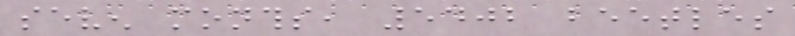seven months, 5402 beetles
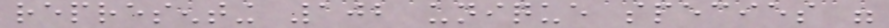representing 102 unique species were
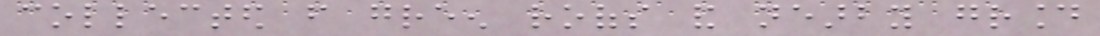collected from green roofs and nearby ground
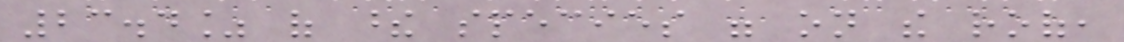23.4% of these species were on the roof,
